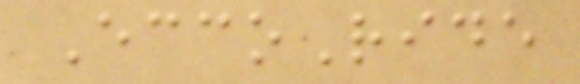EccoRide
